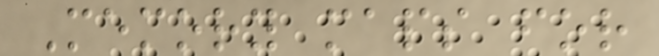Memory maps for
